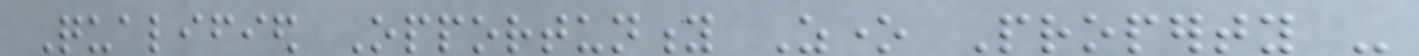Qualified Opportunity Zone Property -
